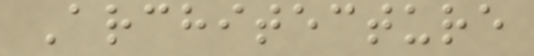Architecture
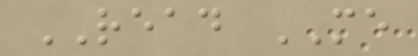READ ME
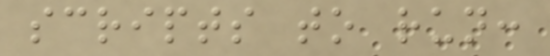scripts to run:
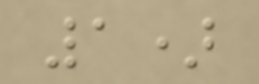1)
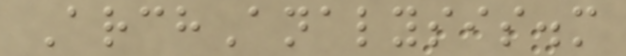ArchAnalysis.m
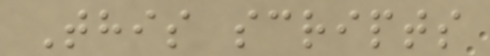This scripts
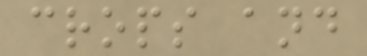crops and
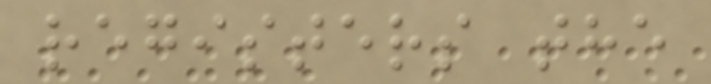registers the
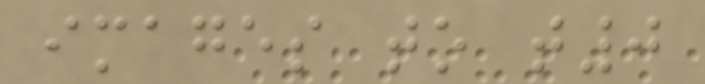images to t0
